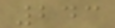243
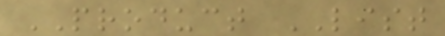PRODUCT LIST
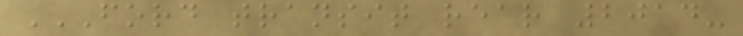FORD TRANSIT REAR 2014-
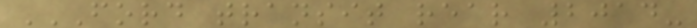FORD TRANSIT REAR 2014-
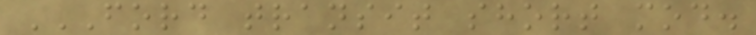FORD TRANSIT SHORT MOD.
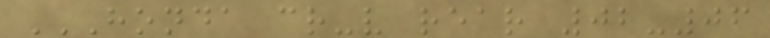HONDA CR-V REAR 02-06
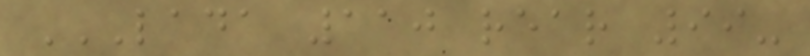LADA 110 REAR 99-
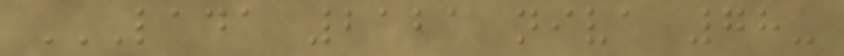LADA 2121 NIVA 78-
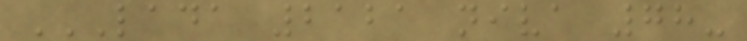LADA 2121 NIVA 78-
